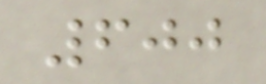600
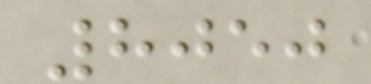8050
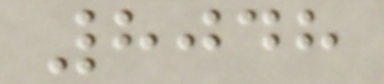8048
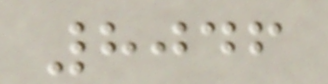8046
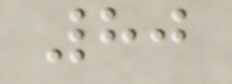80
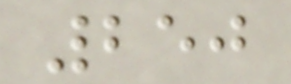250
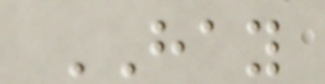HAY
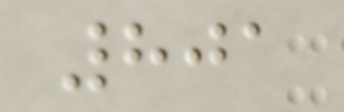801
